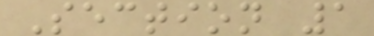Section 1
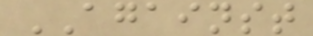AGAINST
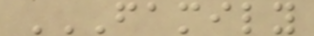FAMILY
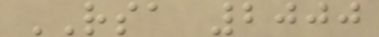RSA 2000
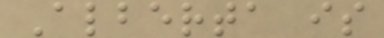Alberta is
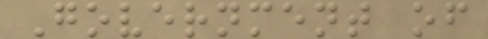Government of
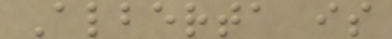Alberta is
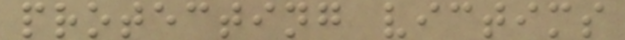protecting victims
